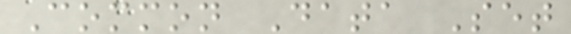Common Data Set
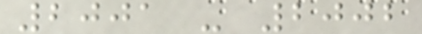2001 - 2002
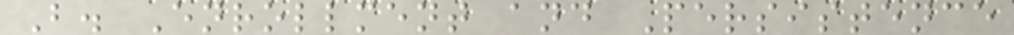B. Enrollment and Persistence
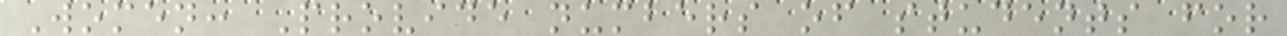Women: Provide numbers of students for
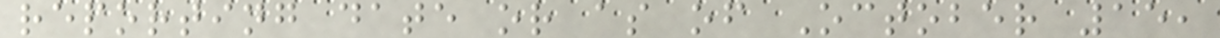reporting date or as of October 15,
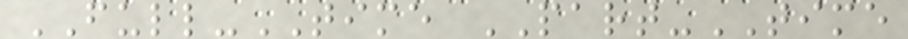FULL-TIME PART-TIME
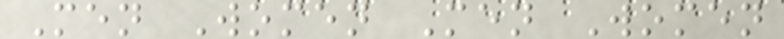Men Women Men Women
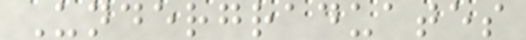Undergraduates
